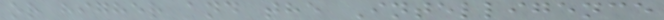or higher and the Intelligence
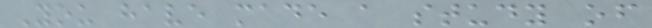You have made a study of
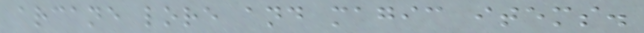arcane lore and magic items.
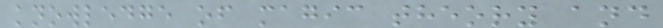knowledge of magic theory and
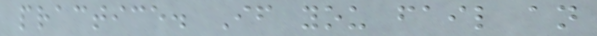practice. If you fail an
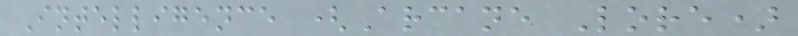Intelligence (Arcane Lore)
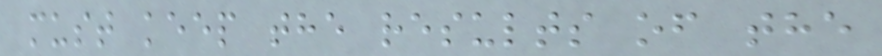must keep the results of the
